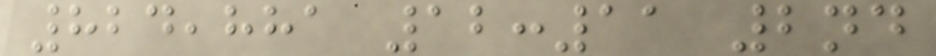824,881 12:11 2nd
